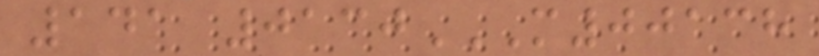141 0130M00138
